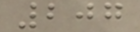207
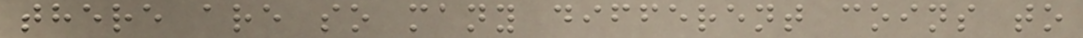there are so many different coins to
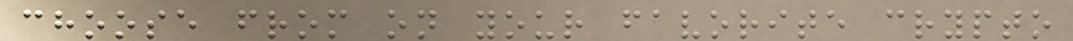choose from on your favorite crypto
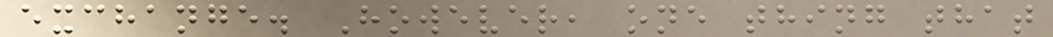exchange. However, one thing that
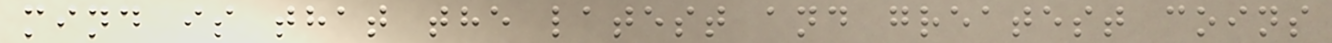mind is that the latest and greatest coins
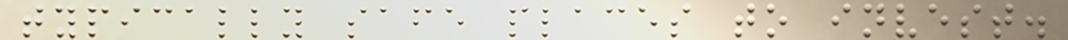typically safe places to invest.
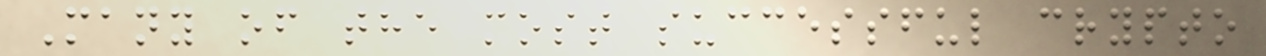Many of the most successful crypto
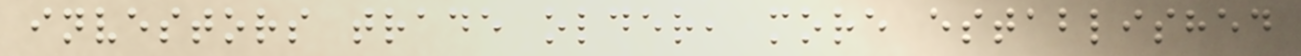investors trade older, more established
